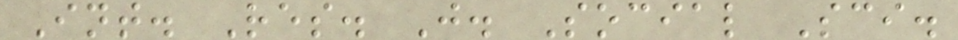Int. Res. J. Social Sci.
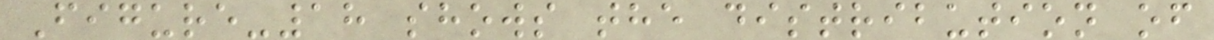Figure-18 shows the distribution of
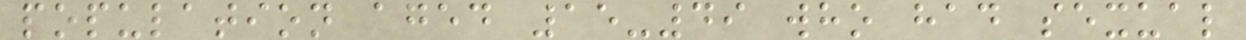population aged 15-49 who had sexual
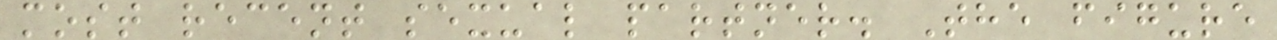most recent sexual partner. The figure
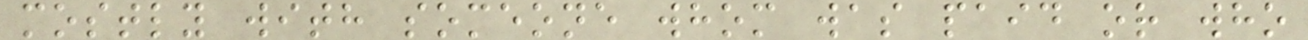mostly with someone whom was paid or who
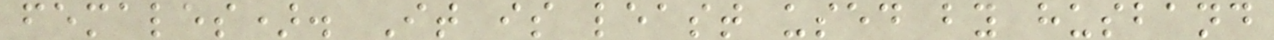females). It is least used by husband
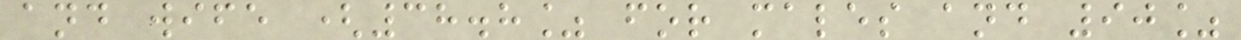and wife (38.8% for males and 90%
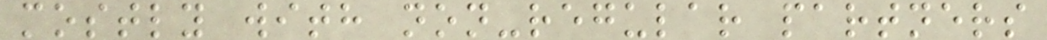mostly with non-regular partners
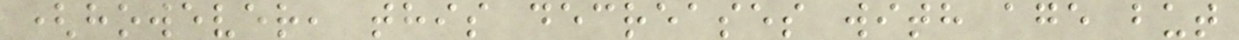(however, this decreases with age but
